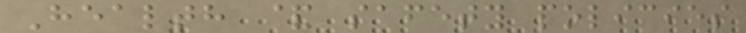Health & safety policies
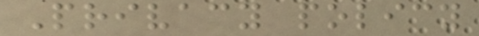Privacy policy
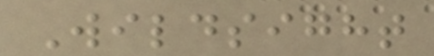Wildsight
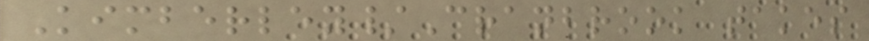Kimberley/Cranbrook takes
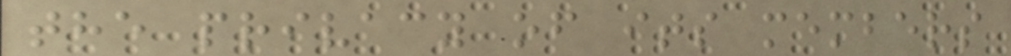the privacy of its members
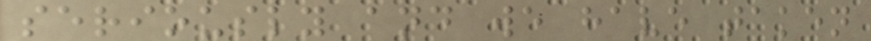seriously and we have taken
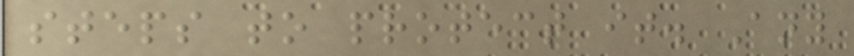steps to protect it. Any
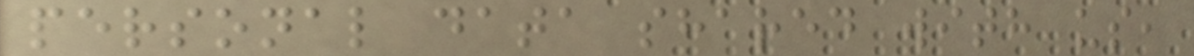personal data shared with us,
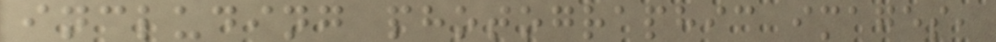including photographic images,
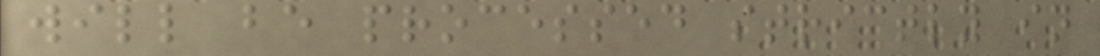will be processed strictly in
